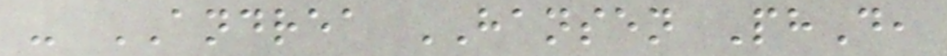- ANDREA HANSEN PhD,
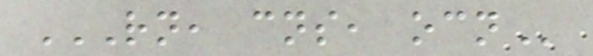RN, CNS, OCN
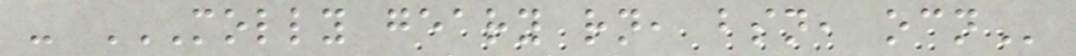- MOLLY GEARY RN, BSN, OCN
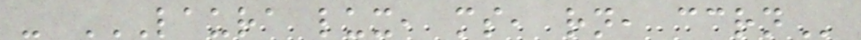- LAURA LUX, MS, RN, CCRN
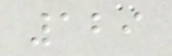129
